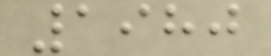1980
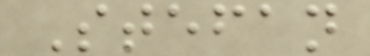Stefan
